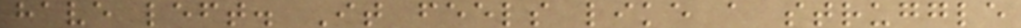have left. It feels like a struggle
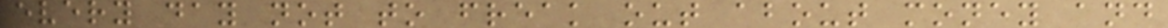every day not to freak out about money and
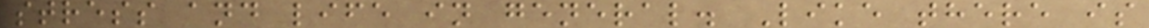stress and life in general. Like there is
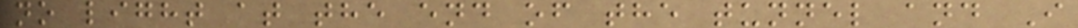no light at the end of the tunnel and I
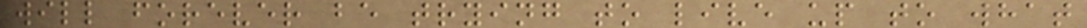will forever be trying to live up to what
